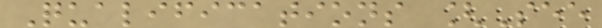Qualifications [See
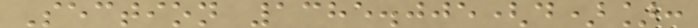Section 1385.005(d)]:
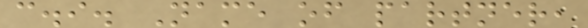c.i. Name of partner,
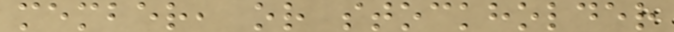member, or stockholder
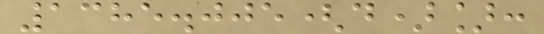1385.005(d)]:
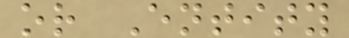or Entity
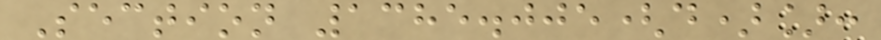Section 1385.005(d)]:
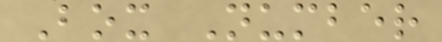Box Number
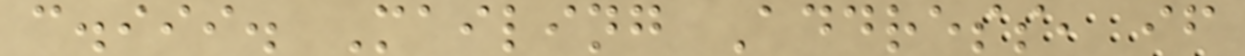c.iii. Mailing Address, if
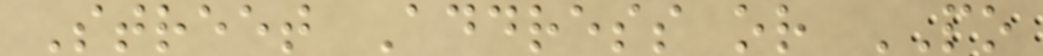Street Address or PO
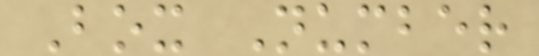Box Number
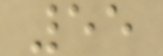55
